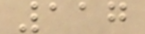117
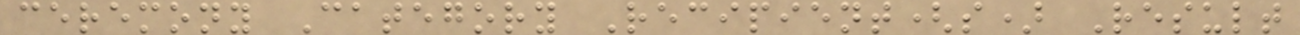ceremony Category Recipient(s) Result
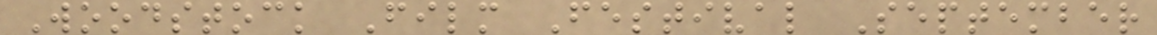Woodstock Film Festival September
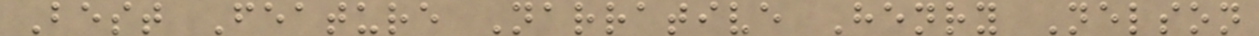Best Feature Narrative Henry Nelson
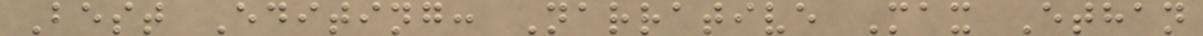Best Editing: Narrative Max Ethan
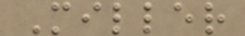Miller
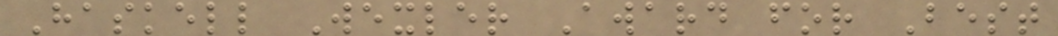Haskell Wexler Award for Best
